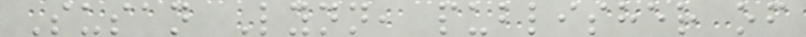Susan Lynn, publisher of
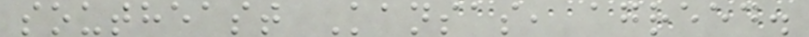southeast Kansas, agreed.
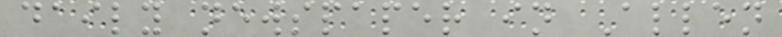daily newspaper in Allen
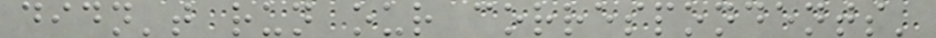didn't run our correspondents'
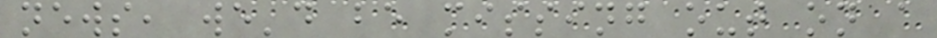news, we'd be missing out on a
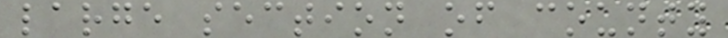large section of county
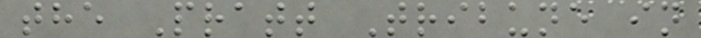the Pratt Tribune in
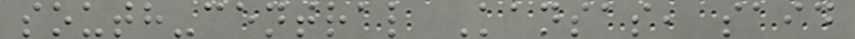south-central Kansas, said
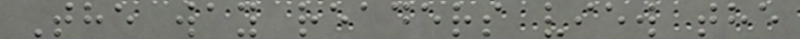The way readers view the
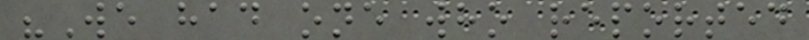"We had one who reported
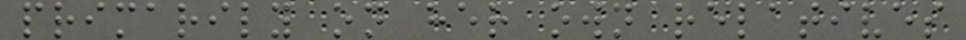primarily on her own relatives
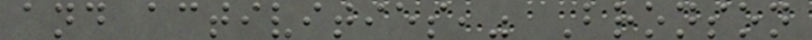and activities," Bronson
